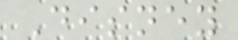Disney
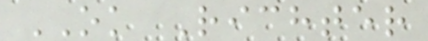OK Richter
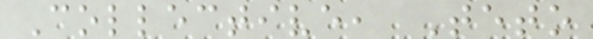Collective, Teto
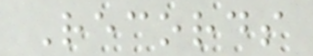Records
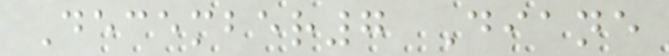December7 Diane
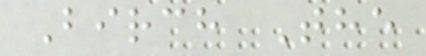Birch The
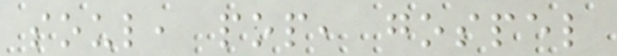soul, pop, gospel
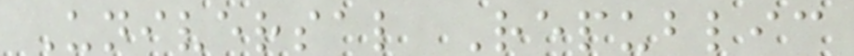Universal Republic
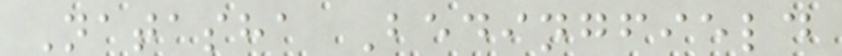Natasha Bedingfield
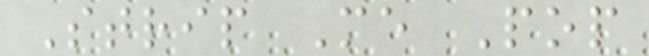Strip Me Pop
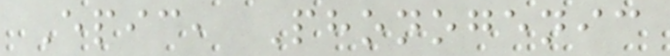Epic, Phonogenic
